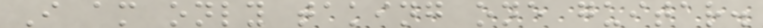I am only taking one guitar.
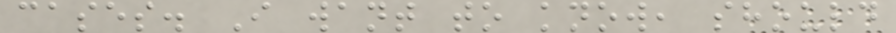cases. I want to know, should
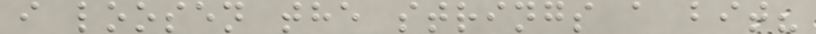i loosen the strings a bit?
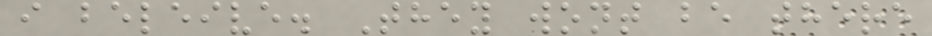i beleive. They wont be there
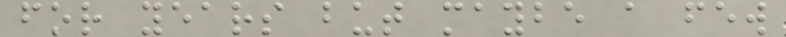for years but maybe a few
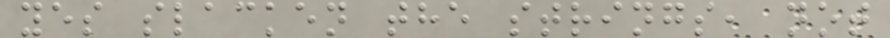yes slacken the strings, not
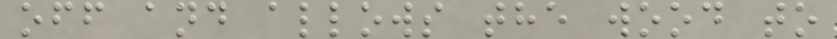off and allows the wood to
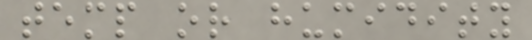temp or humidity
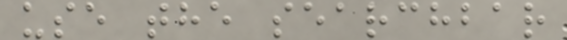use the searchbar
